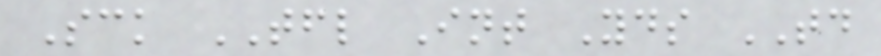Sck TFL Int Yds TD
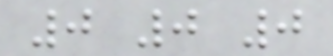0 0 0
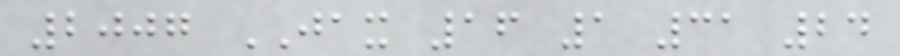2007 JAX 16 1 31 24
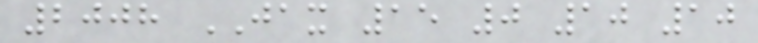2008 JAX 15 0 10 10
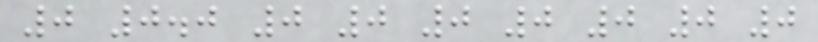0 0.0 0 0 0 0 0 0 0
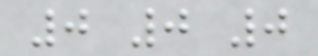0 0 0
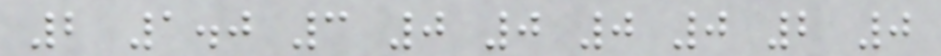2 1.0 3 0 0 0 0 2 0
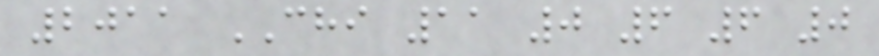2011 CHI 11 0 6 6 0
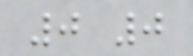0 0
